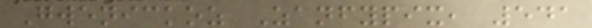Gwenickoz Zanfypix, 541
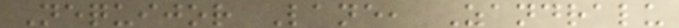Nequijor Lane, Zandralu
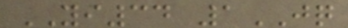YI34 1JQ
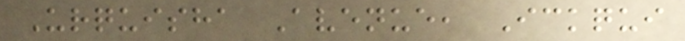Urquisha Avenue, Ickqui
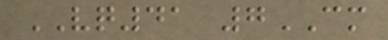VQ41 7CM
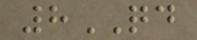8QD
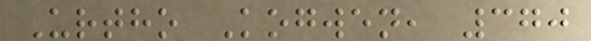Urtho Kogwen, 370
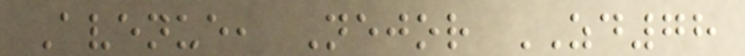Avenue, Nejor ZD78
